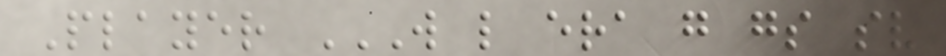Player W L ERA G GS SV
